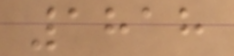1818
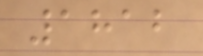1812
